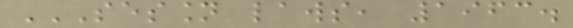SESSION LAWS, 1963.
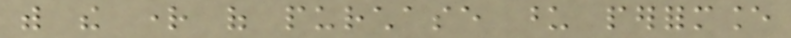with the right of purchase upon performance
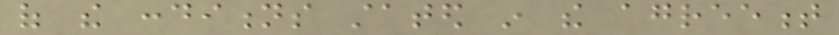of the conditions stated in the agreement
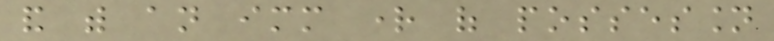and with an immediate right of possession
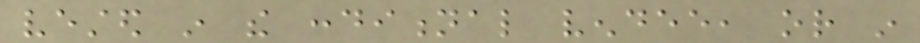vested in the conditional vendee, or in
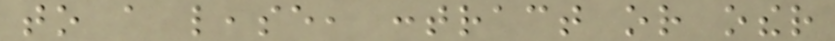to a lease, contract or other
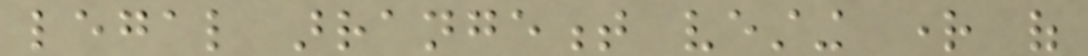legal arrangement vesting right of
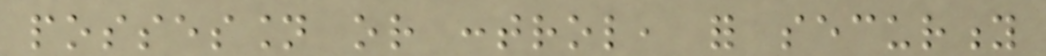possession or control, for security
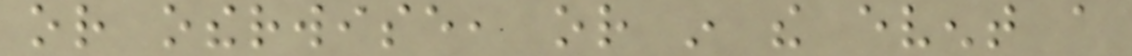or otherwise, or in the event a
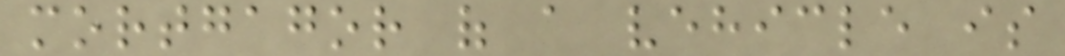mortgagor of a vehicle is
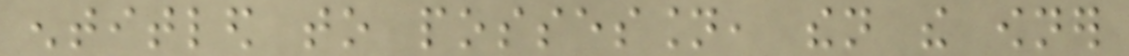entitled to possession, then the owner
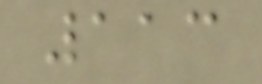113
